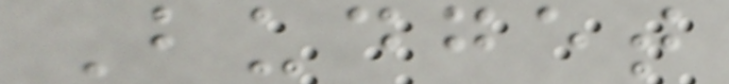Budget
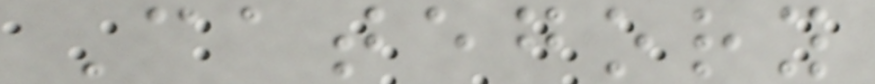Category
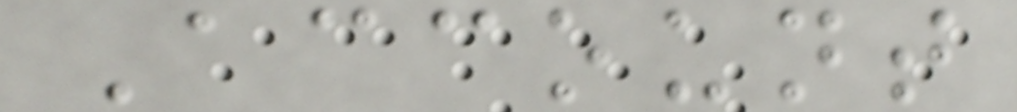Account
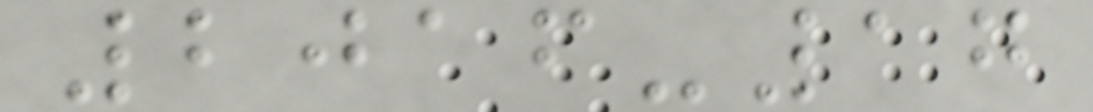2016-17
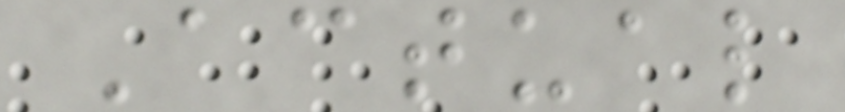Actual
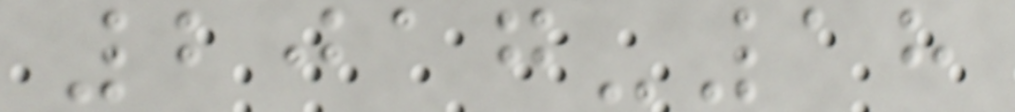2017-18
